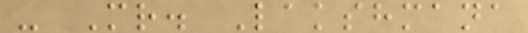- Mr. Lakshmana
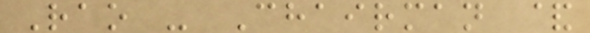Rao - Chairman &
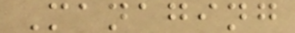Managing
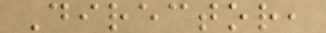Director,
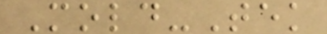Mold-Tek
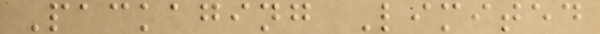Packaging Limited
